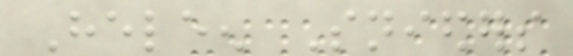Heleen Snieders
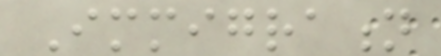Immigration
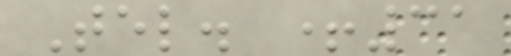Tel. +31
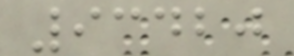93420
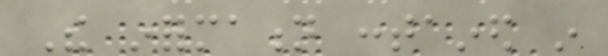The information contained in
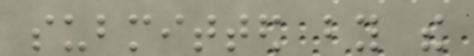submitted by the
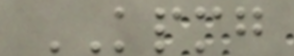KPMG
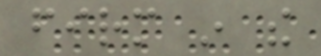firm in the
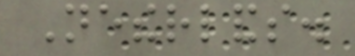Netherlands.
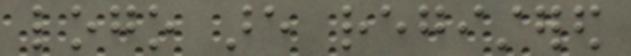logo are registered
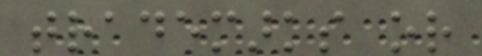trademarks or
